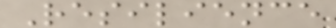Resilience
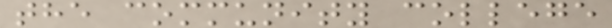the community college
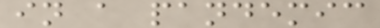in a pandemic
